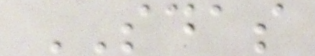SDAS
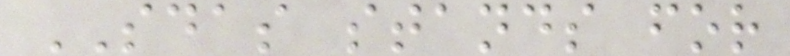SDAS stands for
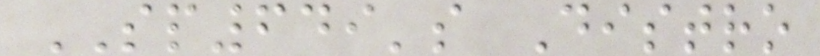SP649's Distro
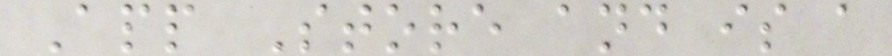App Store and is a
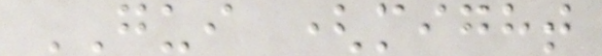GUI (might
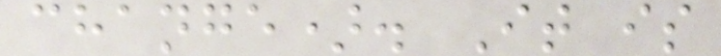change). It is
